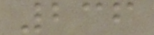236
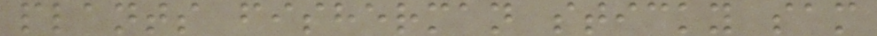plants fisherman sticky sam
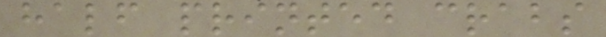half printed crabs
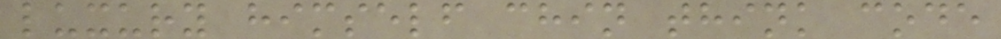luxury himself chin think code
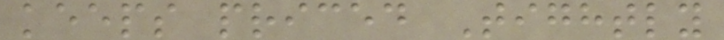keeps priced Tightly
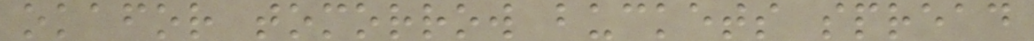okafor tomorrow buckets spread
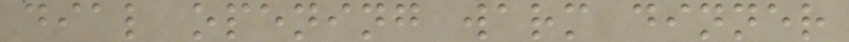dial opening warm dinner
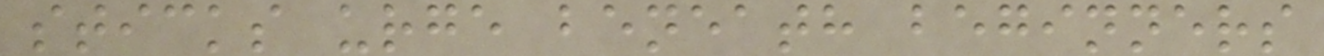sticks urge beneath beginners
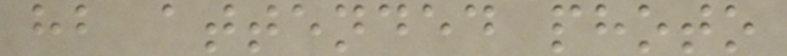hb attended photo
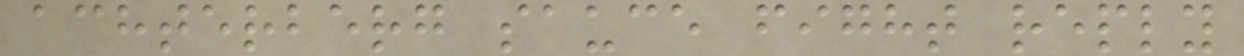achterberg sauce fight reply
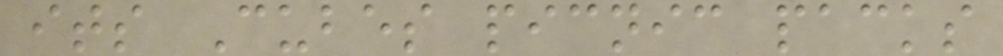its Cubes picnic packs
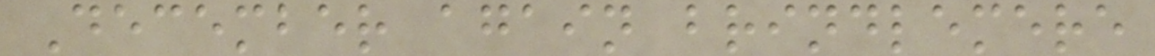December again brindlemere
